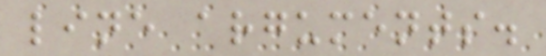line arguments.
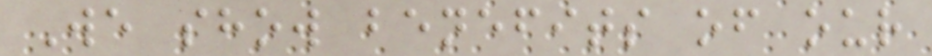We show benefits of our
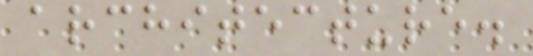architecture.
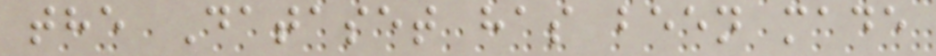the Dataset has been made
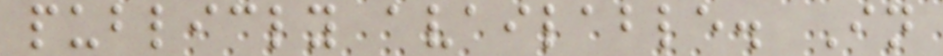publicly available. In
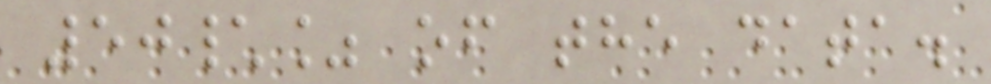50\% of the data.
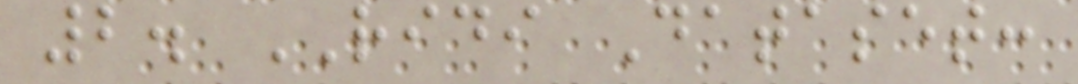2. RIDI Dataset:
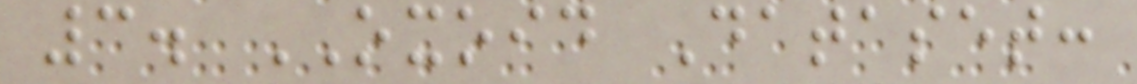3. OXOID Dataset:
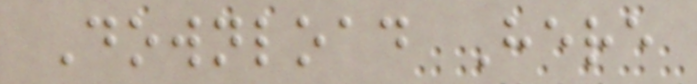Download Here
